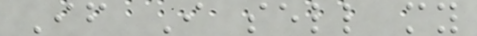If I sell my
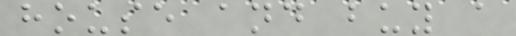house and buy a
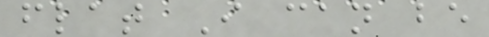flat I can be
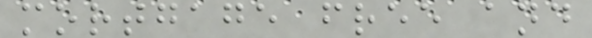mortgage free and
